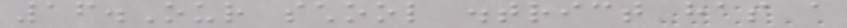16.Our school district has a
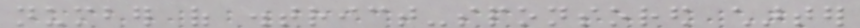number of district-sponsored charter
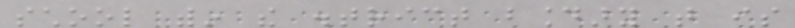school within the district boundary that is
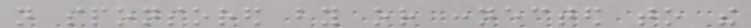not sponsored by or connected to the
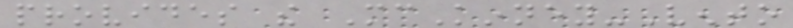provides the McKinney-Vento
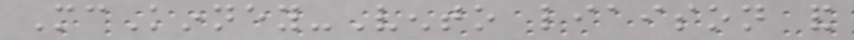McKinney-Vento liaison and
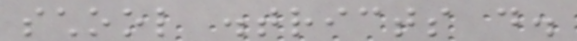school districts do.
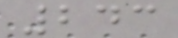243
